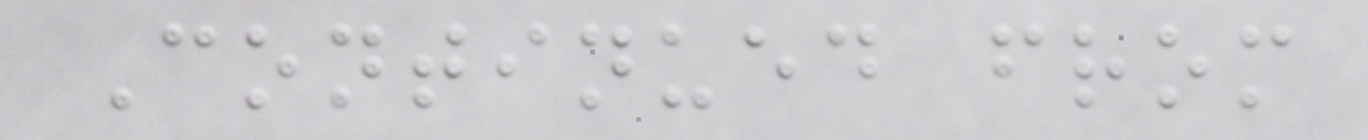Continued from
